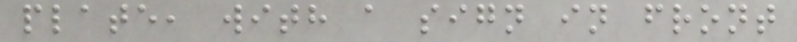plate, with a sign in front
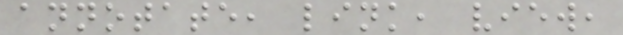annotate, link, view,
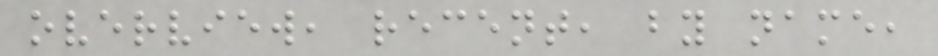overview, recent, by name,
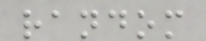random
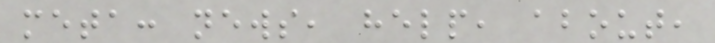meta: news, help, about,
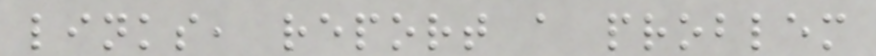links, report a problem
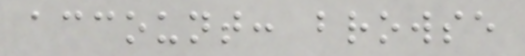account: browse
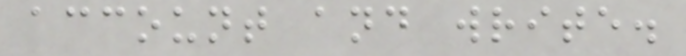account and write.
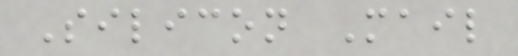Silicon Mail
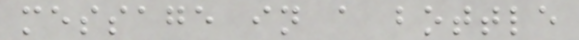message in a bottle
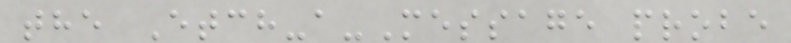the Etch-a-Message probe
